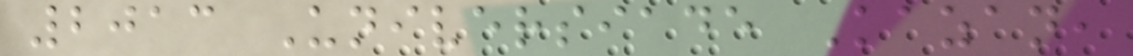2013 Universiade Kazan,
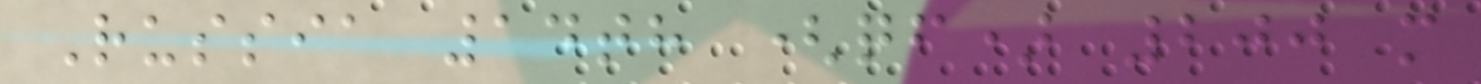Russia 14th (qf) 200 m
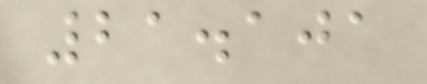21.101
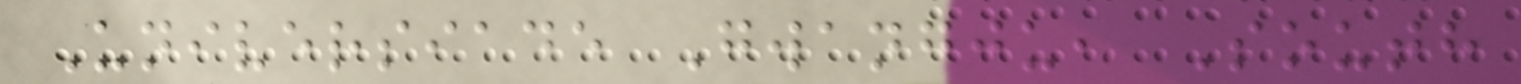Universiade Gwangju, South
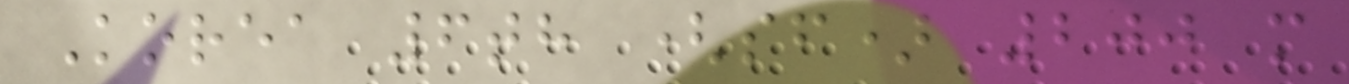Korea 6th (sf) 200 m
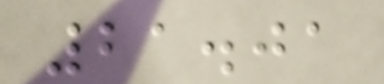21.01
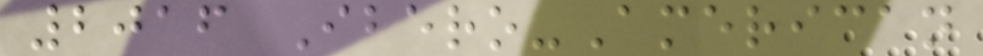2016 Ibero-American
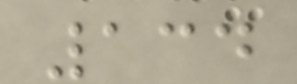134
